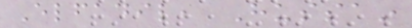Elfadil, Hussain
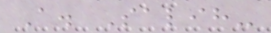A. Salih-
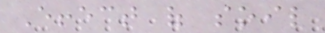Effect of soil
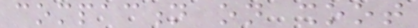compaction on shoot
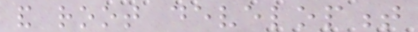and root development
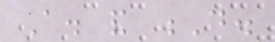A. and D.
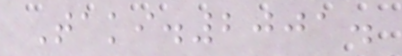Taki.2001.
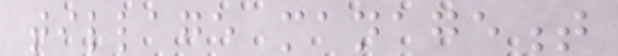tillage management
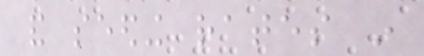and seeding rates in
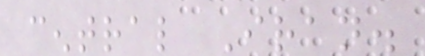central Iran.
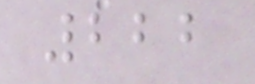222
